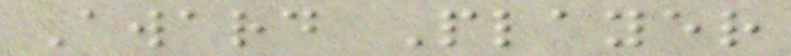Award Player
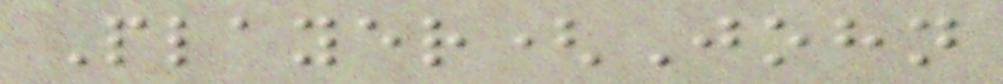Player(John
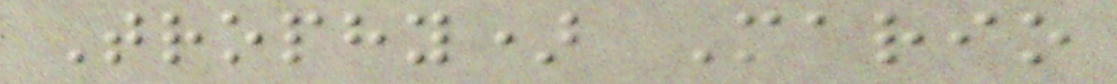Trophy) Mario
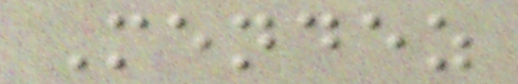Mendez
